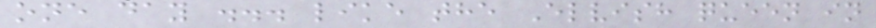one day ... like the Elvish queen in
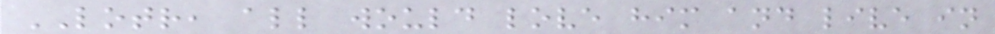LOTR, all would love him and live in
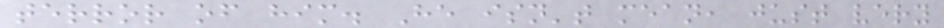terror of him. He isn't mean, just very
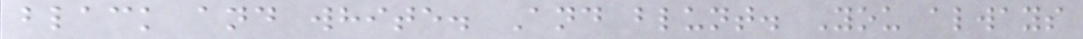black and white. And blunt. You always
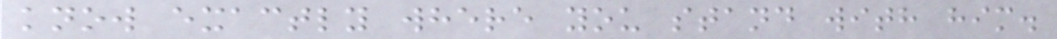know exactly where you stand with him.
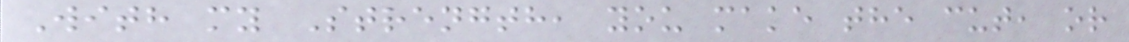With my Strength, you make the cut, or
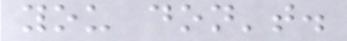you don't.
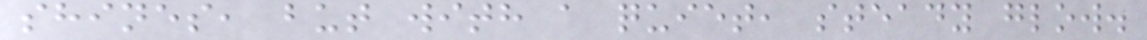shines, but with a quiet, steady glow.
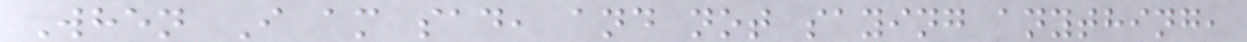When I am sad, and not saying anything,
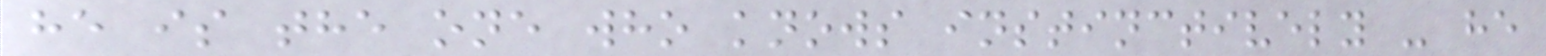he is the one who knows instinctively - he
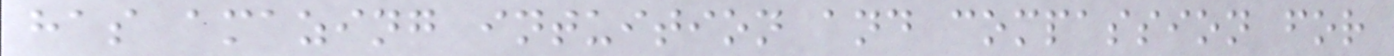has amazing intuition and compassion for
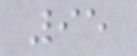95
